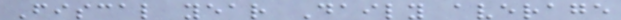Fiscal year Daily average
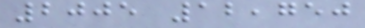2005 12,750
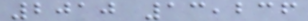2010 13,236
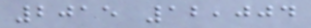2015 12,004
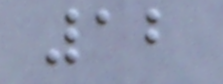12
